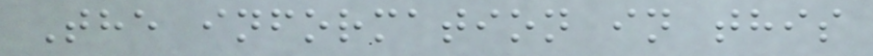The information in this
